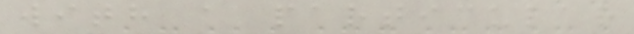with a particular
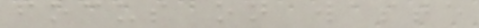focus on waste
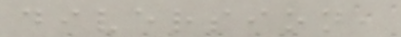diversion,
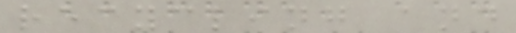recycling and
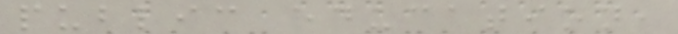public education,
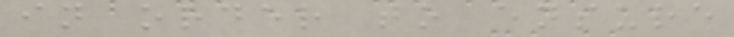in order to ensure
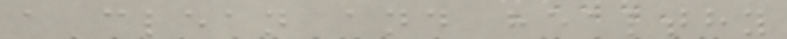a clean and healthy
